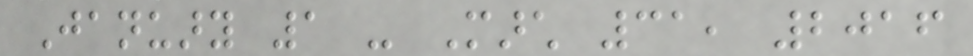January 1 - March 31, 2016
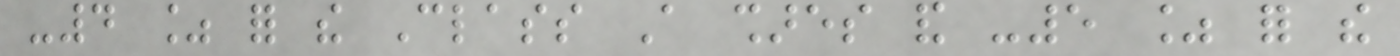-4 % for the Class A shares and -5 % for the
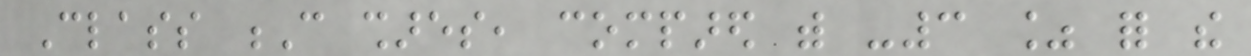Class C shares, compared with -3 % for the
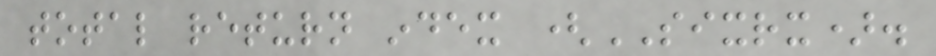total return index (SIXRX).
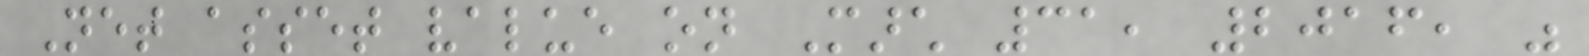Net asset value on March 31, 2016, was
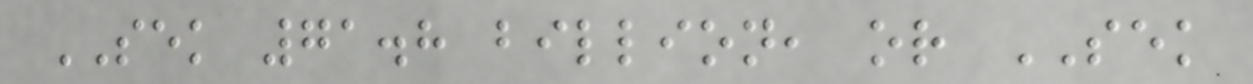SEK 71.8 billion, or SEK
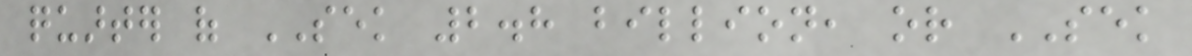quarter of SEK 2.8 billion, or SEK
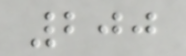200
